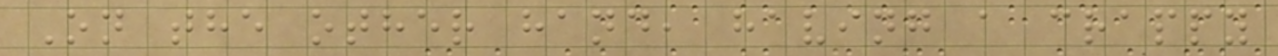On the other hand, having a crappy
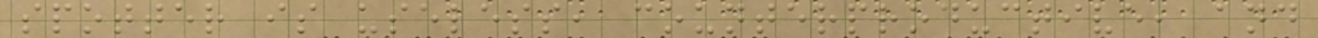spotter is useless, counterproductive, and
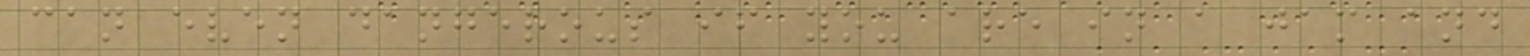can even dangerous if you are in a jam and
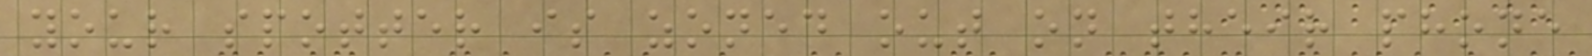your spotter is zoned out on their phone
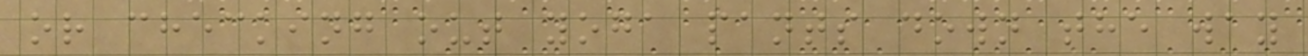or checking out yoga pants down the way
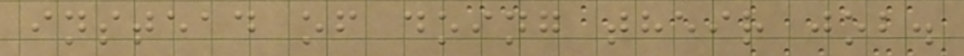instead of doing their job.
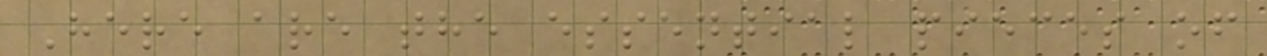Here are the essential pieces of
